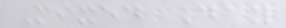Mixed Day
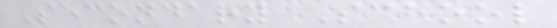Secondary School
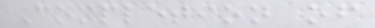Completion of
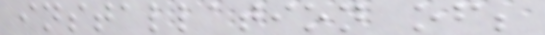installation of;
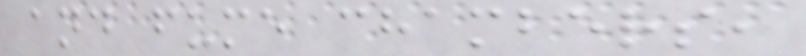and fume chambers,
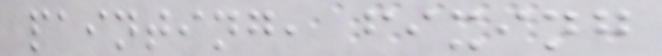painting, fixing
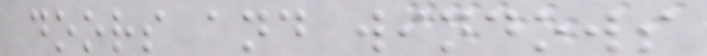doors and windows
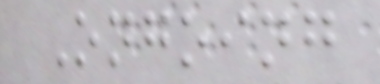Ongoing
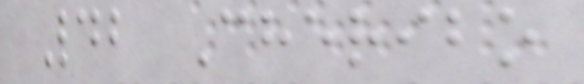42 Cheribo
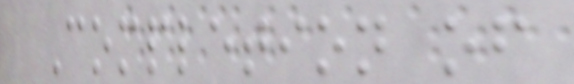Completion of
